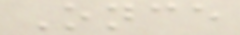Once
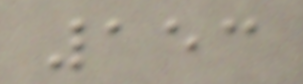153
